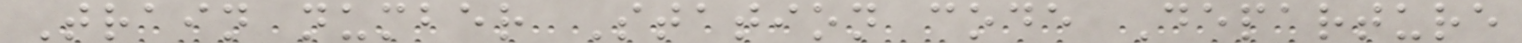Train number Station code Departure
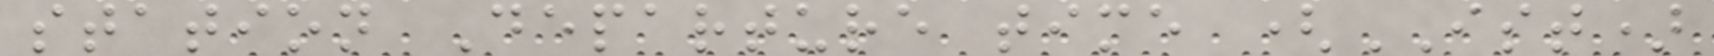station Departure time (IST)
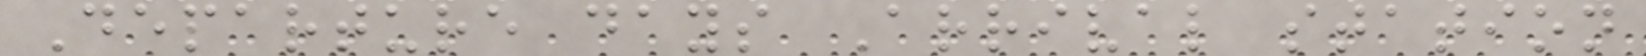Departure days Arrival station
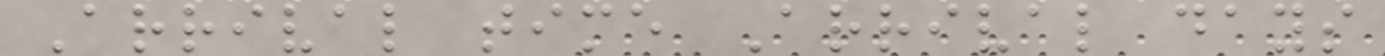Arrival time Arrival days
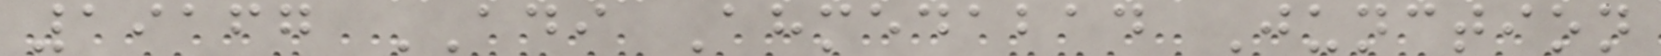19167 ADI Ahmedabad Junction
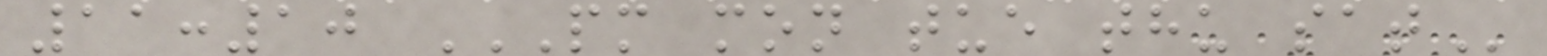11:10 PM MON TUE THU SAT
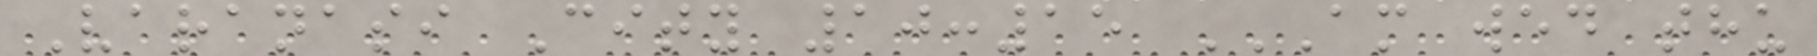Varanasi City 10:15 AM WED THU
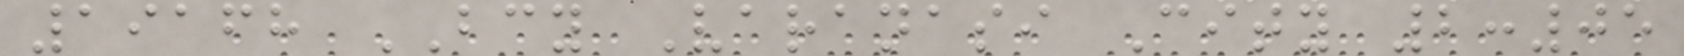19168 BCY Varanasi City 2:05
